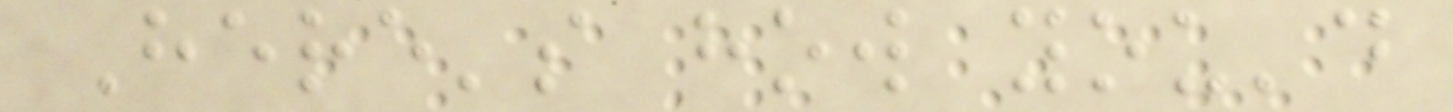Here's how you'd
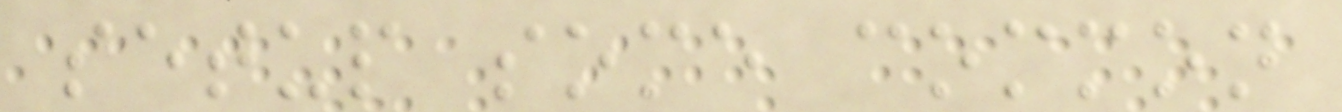setup some common
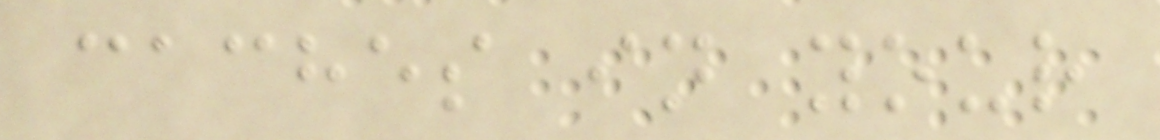caches in your
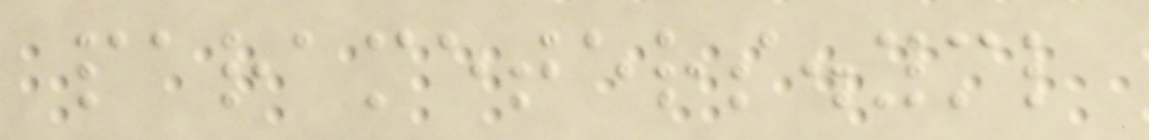parameters.yml
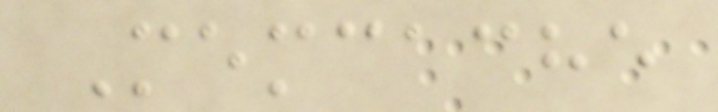Memcache
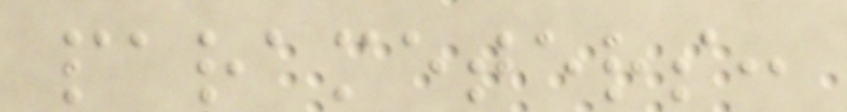parameters:
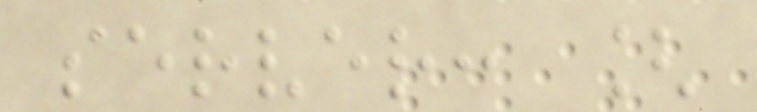server: [
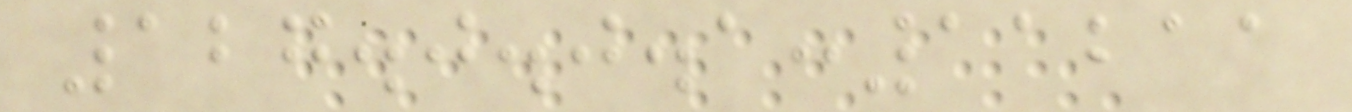127.0.0.1:11211
